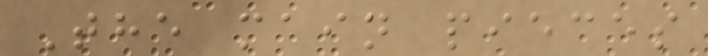The main pieces
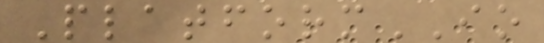PlatformIO
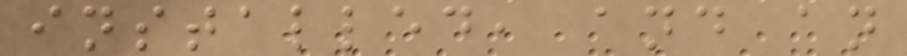installed, and an
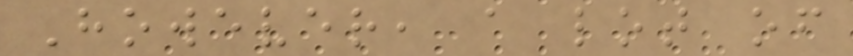However, a lot of
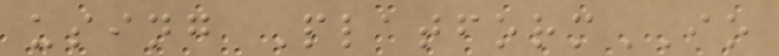using PlatformIO
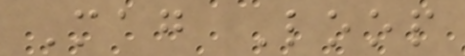Mag Loop
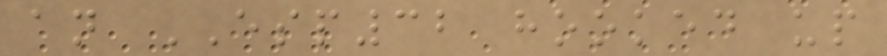an ESP32 hooked up
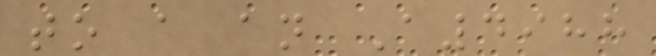to a an A4988
